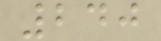240
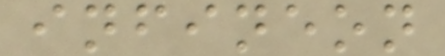infineon
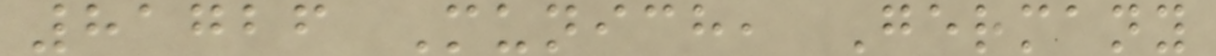81726 Munich, Germany
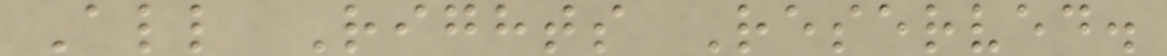All Rights Reserved.
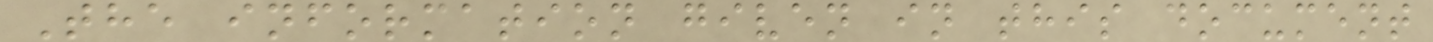The information given in this document
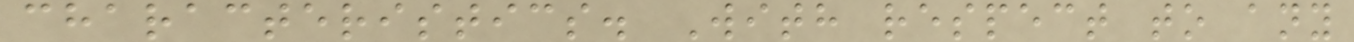characteristics. With respect to any
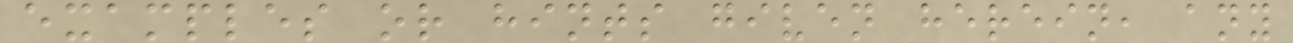examples or hints given herein, any
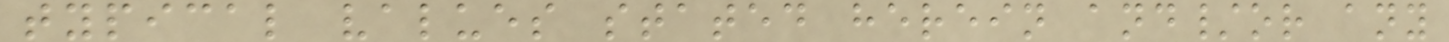typical values stated herein and/or any
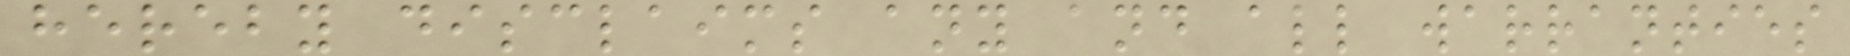hereby disclaims any and all warranties
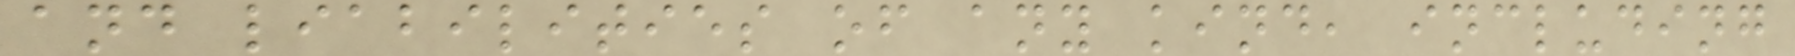and liabilities of any kind, including
